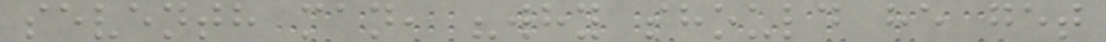seventh man, "why should he get
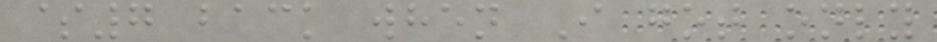$7 back when I got only
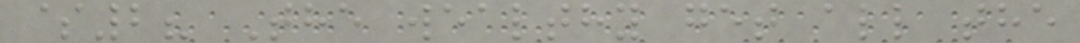$2? The wealthy get all the
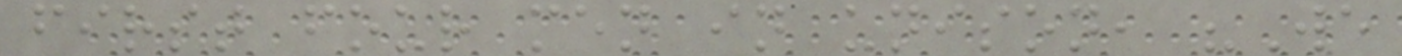first four men in unison, "We
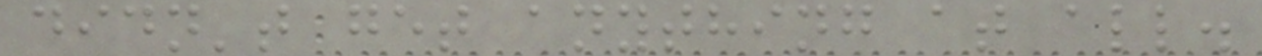didn't get anything at all.
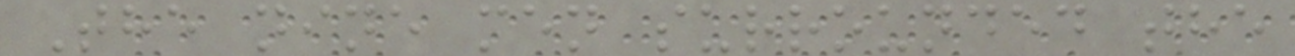The nine men surrounded the
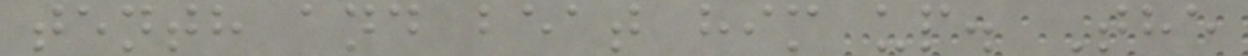tenth and beat him up. The
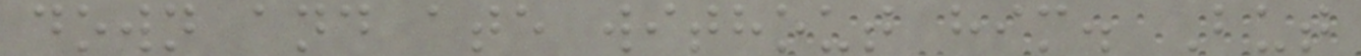down and ate without him. But
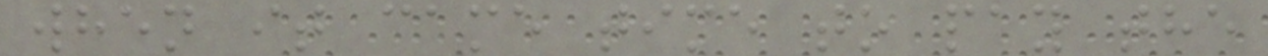when it came time to pay the
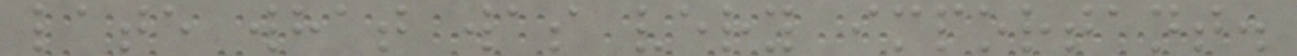late what was very important.
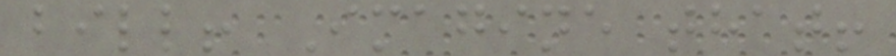bill! Imagine that!
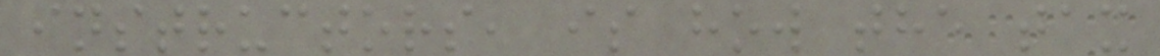instructors, is how the tax
